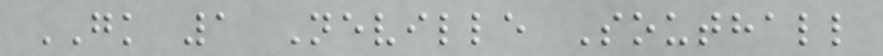GK 1 Neville Southall
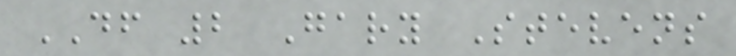DF 2 Gary Stevens
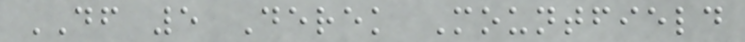DF 5 Derek Mountfield
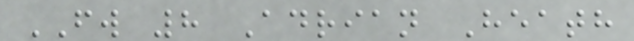FW 8 Adrian Heath
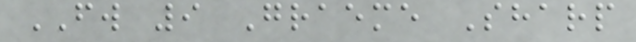FW 9 Graeme Sharp
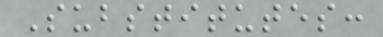Substitutes:
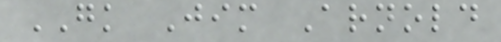GK Jim Arnold
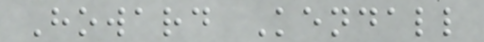Howard Kendall
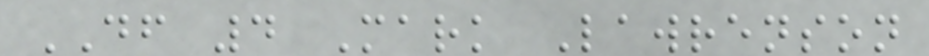DF 4 Mark Lawrenson
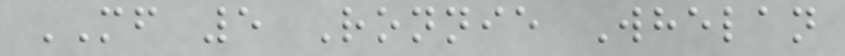MF 5 Ronnie Whelan
